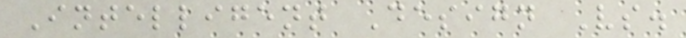Intelligent Design Vs.
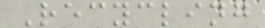Recycling
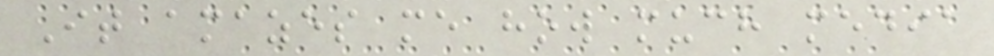It amazes me how much media
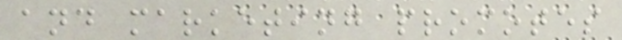and marketing promotes
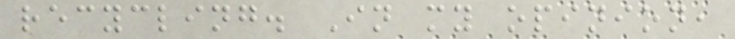recycling. In my opinion,
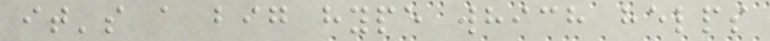it's a big hype which helps
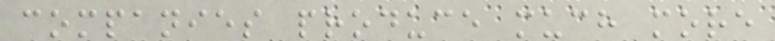companies produce much more
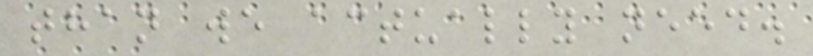than we actually need.
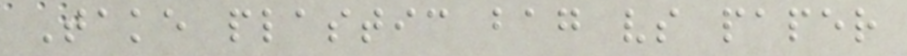Take plastic bag vs paper
